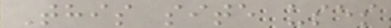This site uses
